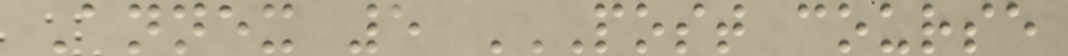Annex 5 POST COURSE
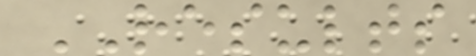RESULTS
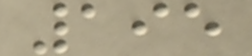195
